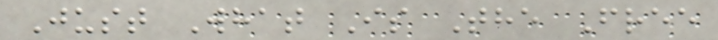Just What Is The Free
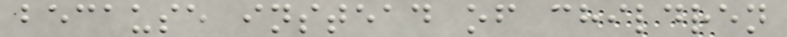because instead of children
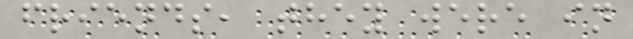friends, they were in
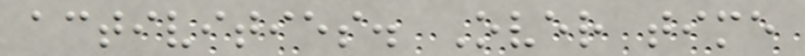activities. Over time
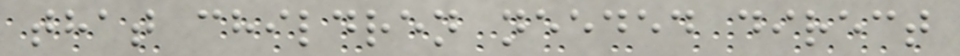that children needed direct
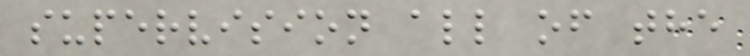supervision all of the
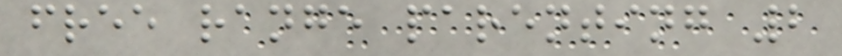free range parenting 2
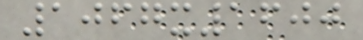1067x1600
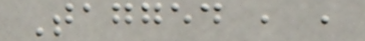Tagged , ,
